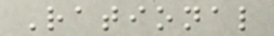Rational
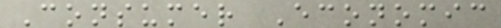Consumer Economic
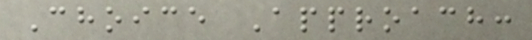Choice Approach:
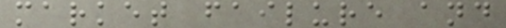market failure and
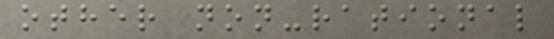other non-rational
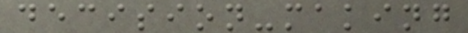decision-making
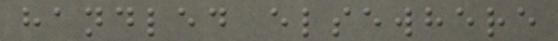handled elsewhere
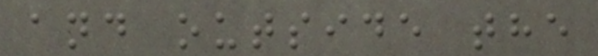and outside the
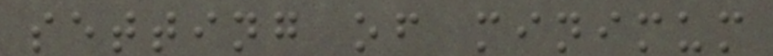setting of minimum
